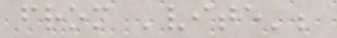from 'vite';
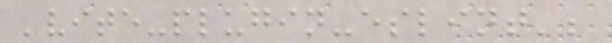'vite-plugin-eslint';
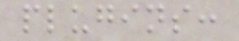plugins:
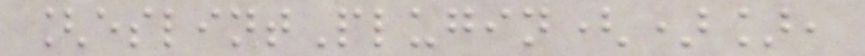[eslintPlugin()],
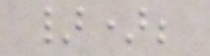});
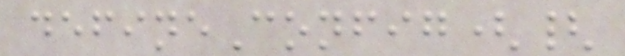defineConfig({
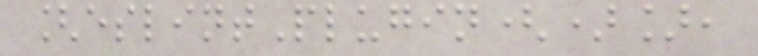[eslintPlugin()],
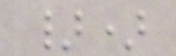})
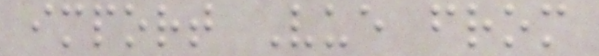import Vue from
